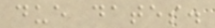due dates.
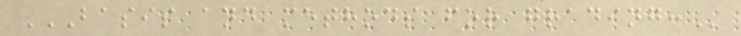BASIS AND METHODS FOR GRADING:
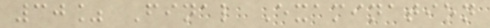30% Final Examination
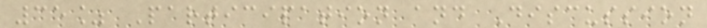35% Participation and Discussion
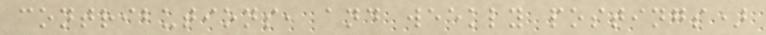contributions, and weekly postings)
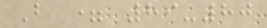B = 89-80
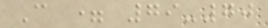C = 79-70
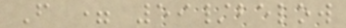F = 59/below
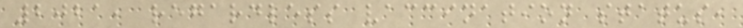2021, regardless vaccination status,
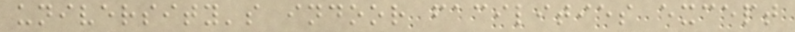university's indoor facilities except
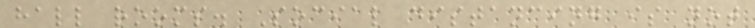hall rooms. Social distancing is not
